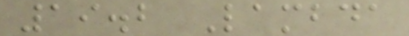19.2 Lambda
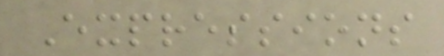Expressions
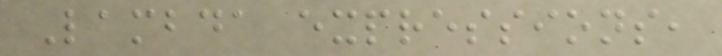Lambda expressions,
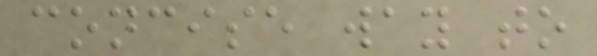concise way to
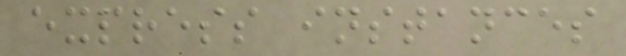express instances
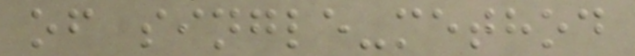of single-method
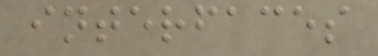interfaces
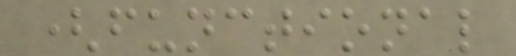(functional
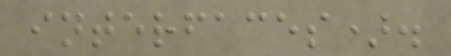interfaces).
